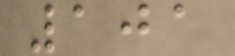101
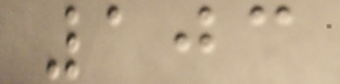103
